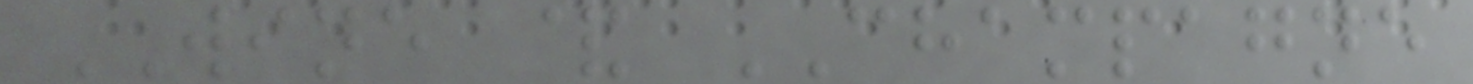WINE & CHAMPAGNE
